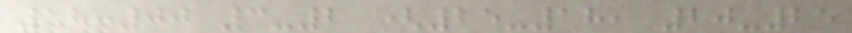18:00 3-2 (25-18, 20-25
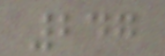247
